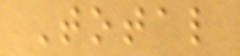Total
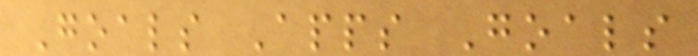Goals Apps Goals
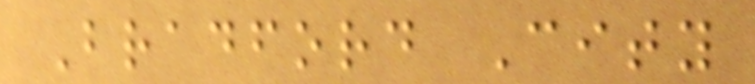Bradford City
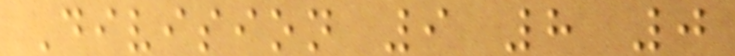Division 9 8 0
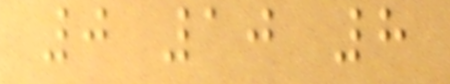0 10 8
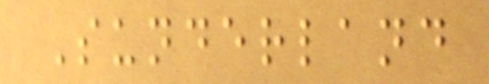Sunderland
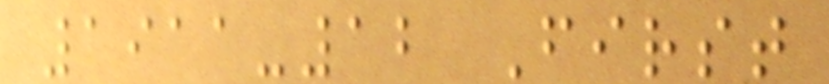1911-12 First
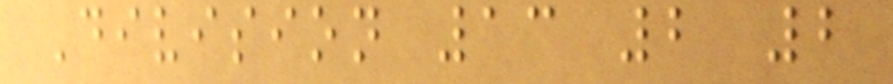Division 13 2 2
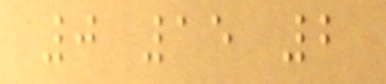0 15 2
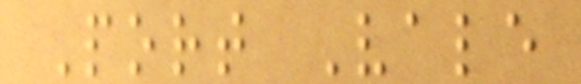Port Vale
